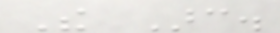The Arc.
